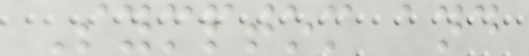Symptom and
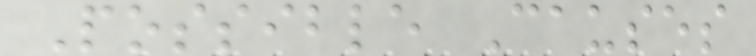Possible Causes
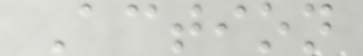Action
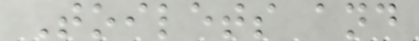Toilets and
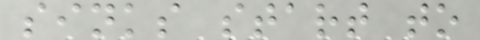sinks start to
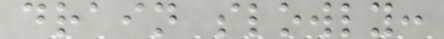drain slowly:
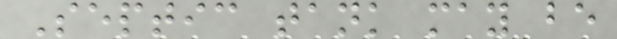Septic tank may be
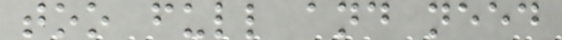too full and need
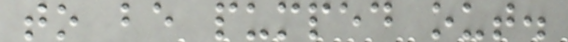to be pumped out.
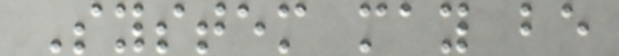System may be
